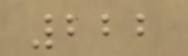222
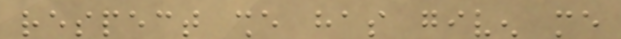respect she has given me
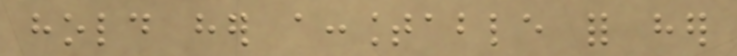hold her accountable for her
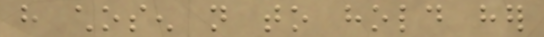have chosen not to hold her
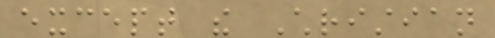except the Christian
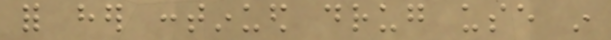for her continued drug use in
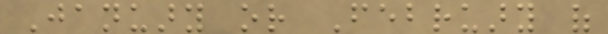January or February of
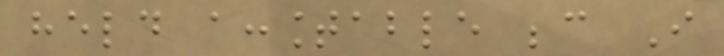held accountable because I
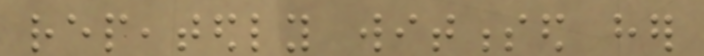repeatedly witnessed her
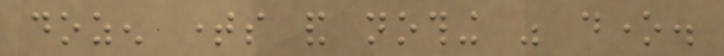dozen times and nothing was done.
